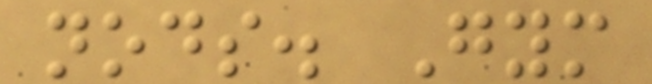nods. Gym
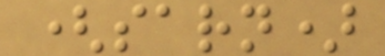(sarn)
